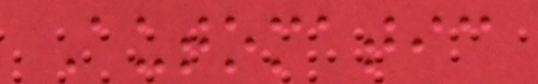Automatic
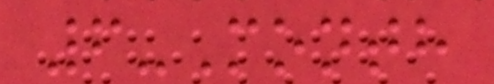6-Month
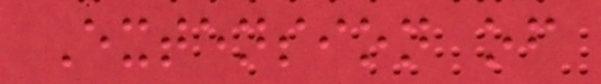Extension of
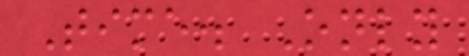Time. Only
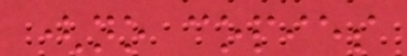(no copies
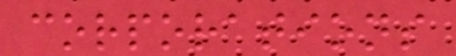corporations
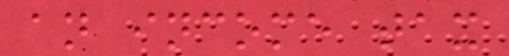an income tax
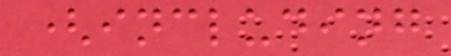(including
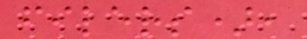filers),
